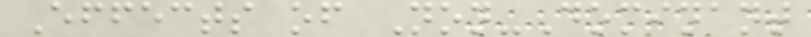Effects of Non-Dominant
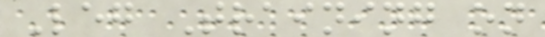Leg Training on
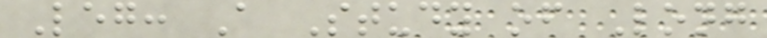Leg: A Study of Long
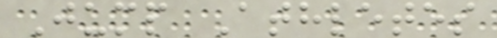Jump Athletes
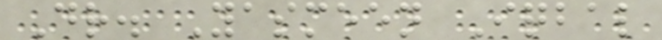Dr. Yasmeen Iqbal
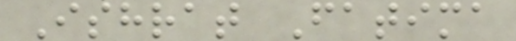Ishrat Fatima
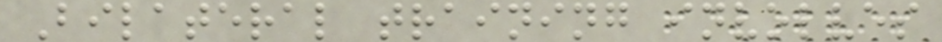Bilateral training involves
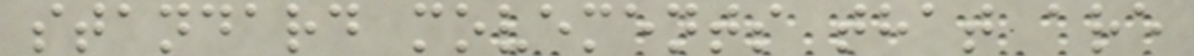standard movements that are
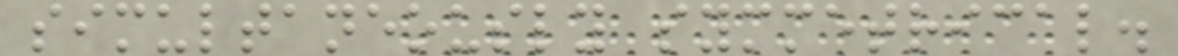simultaneously symmetrical.
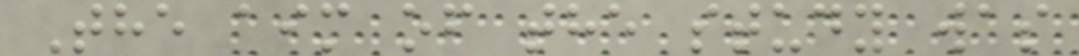The aim of the study was
